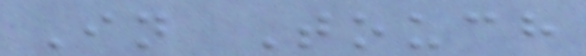In Touch
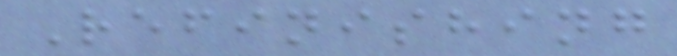Refinishing
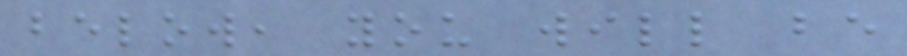below, you will be
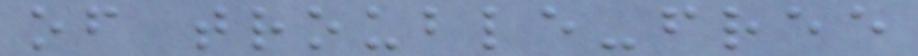of trouble-free
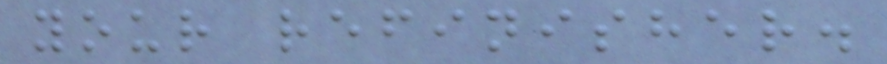your refinisher.
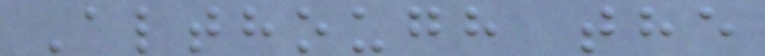Although the
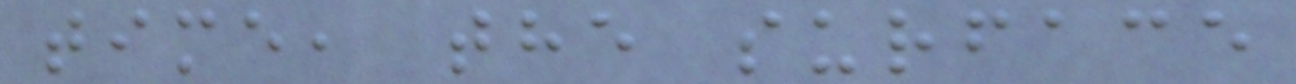time, the surface
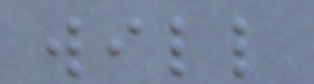will
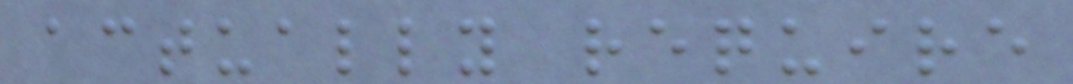actually require
